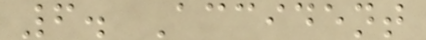6. Accident
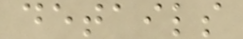details
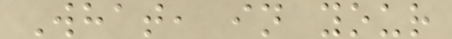What, in your
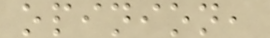opinion,
